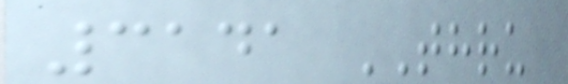3141 THRU
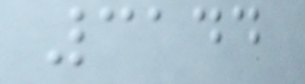3144
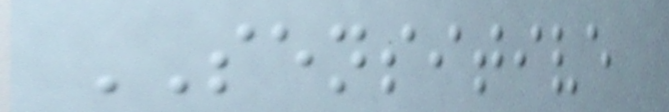SENSITIVE
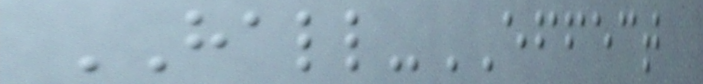HALL-EFFECT
